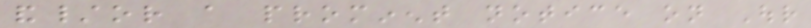and/or a prominent notice on Our
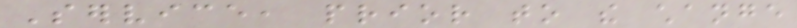Service, prior to the change
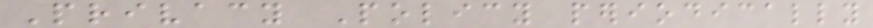Privacy Policy periodically
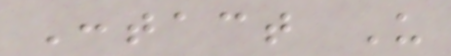Contact Us
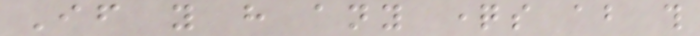If you have any questions about this
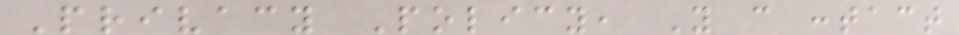Privacy Policy, You can contact
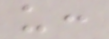us:
